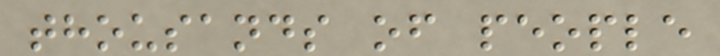thousands of people
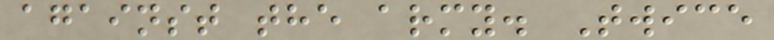against the army. Twice
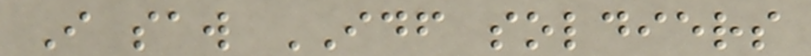I saw IDF soldiers
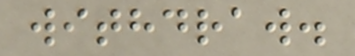withdraw.
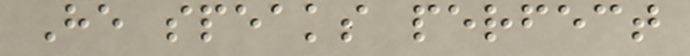He speaks perfect
